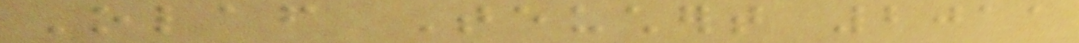Olaf Teuchert 2011
